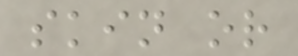skin or
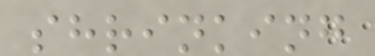shrinking
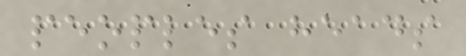peoples heads
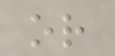or
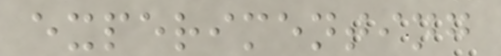experimenting
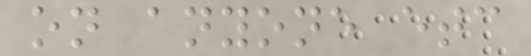on anyone etc
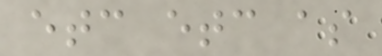etc etc as
